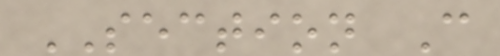SECTION C
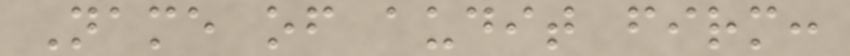Name of audit firm:
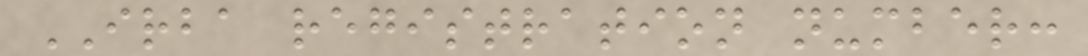IRBA registration number:
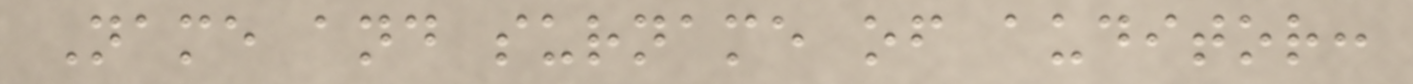Name and surname of auditor:
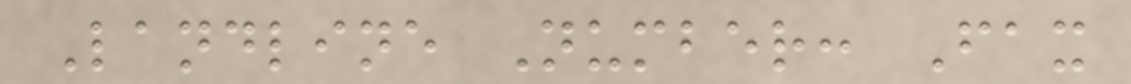Landline Number: Fax
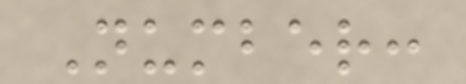Number:
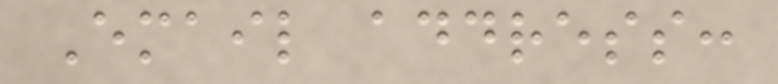Email address:
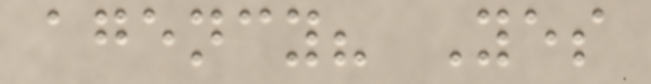agency? Yes
